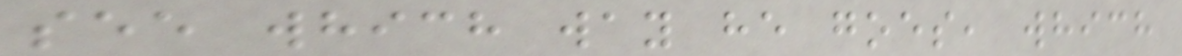see which way he goes, which
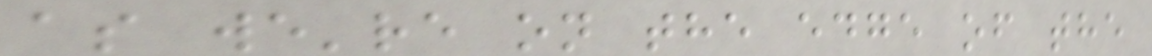as we're on the edge of the
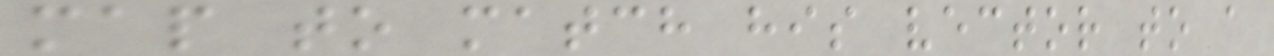map to match his vector to a
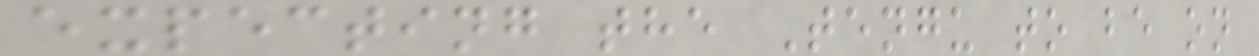expecting the Tengu to be on
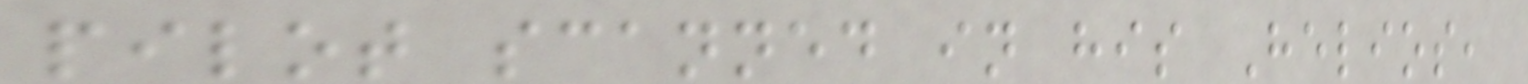pilot scanned in his Helios,
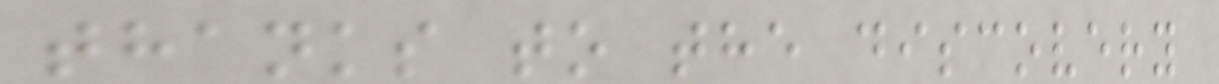thanks to the discovery
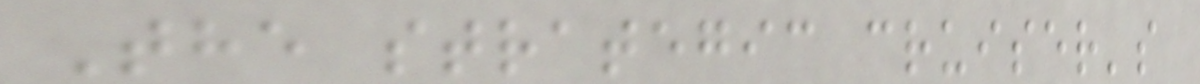The strategic cruiser's
